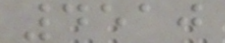4510
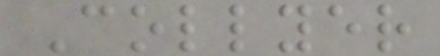Collyer
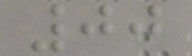00
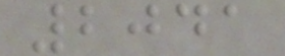2041
